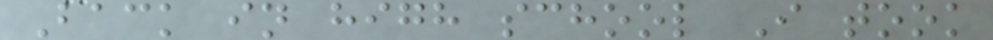Back in high school I took
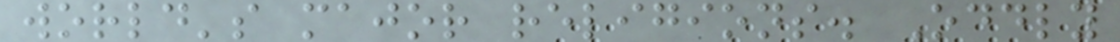world's major religions. Oddly
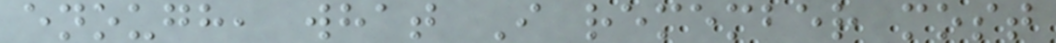enough, what I remember most
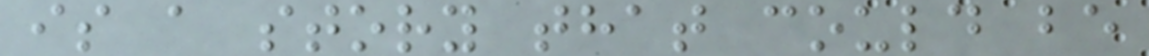is a story that could be
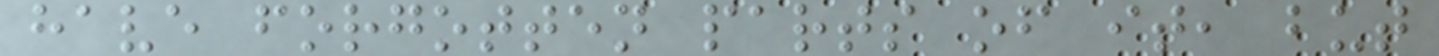have forgotten parts of it, but
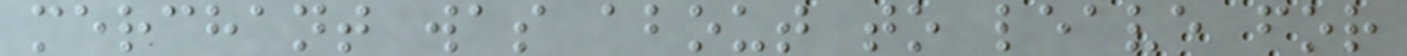merchant was about to leave for
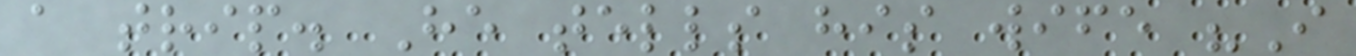a trip. He tells his wife "I
